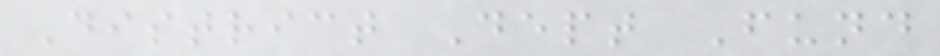District Dept Fund
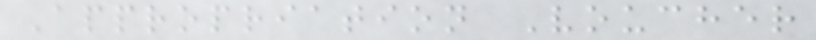Appropriation Voucher
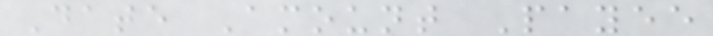Date Amount Payee
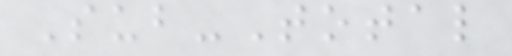Sub-Total
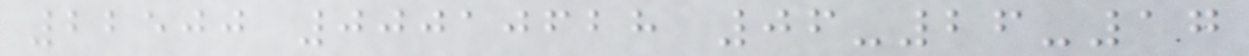22500 00010628 06-26-17
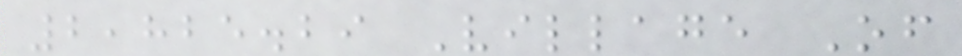2,825.29 Village Of
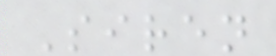Siren
